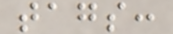tags:
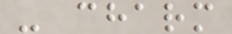- charm
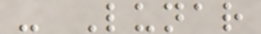- Lunar
